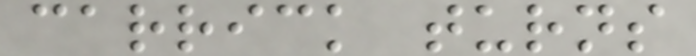carrick turns
